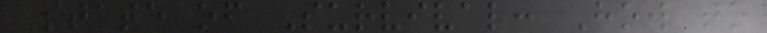State of Survival: How to
